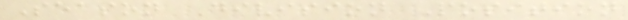Season Division Position
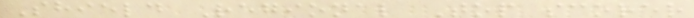Shield Regional Top scorer
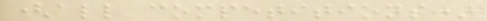(all competitions)
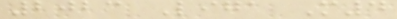2023 Liga M4
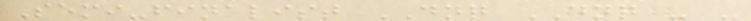Semi-finalist DNQ DNQ - -
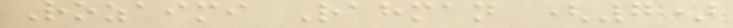Rozaimi Rahman (7)
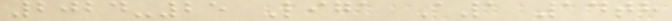2024-25 Liga A1 14th
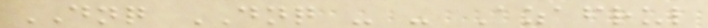DNQ DNQ - - Azafrul
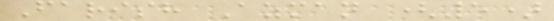Farish Azman (5)
